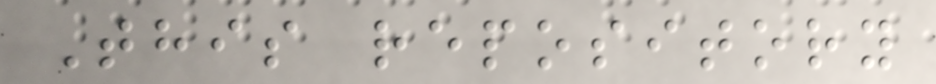This repository
